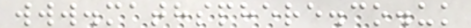www.mathsphere.co.uk
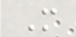M
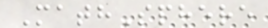MathSphere
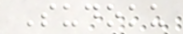Sudoku
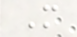M
